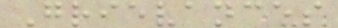Grievances
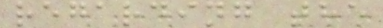regarding the
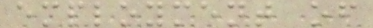employment of
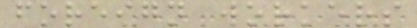foreign workers
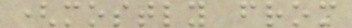(mostly from
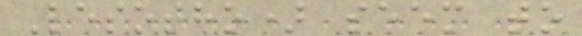Lesotho) seem to
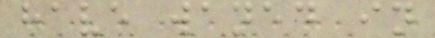have waned in
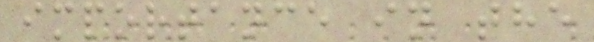importance in the
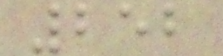252
